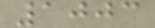1003
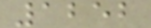1252
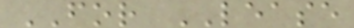FOR LEASE
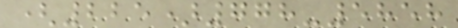(225)778-5858
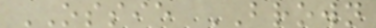OSSIE BROWN
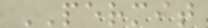PERMIT
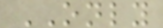ONLY
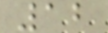12
